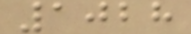1028
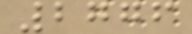2776
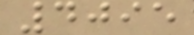4095
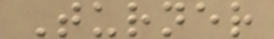Turner
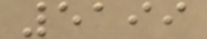5199
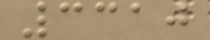3310
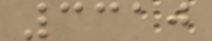3310
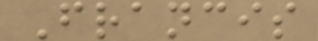Francis
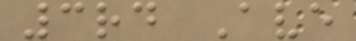3rd Ave
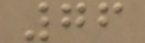76
